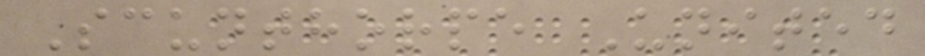Scunthorpe United
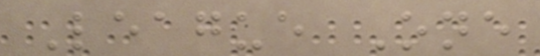League One
